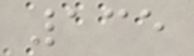135
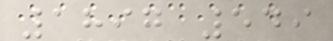1897 549
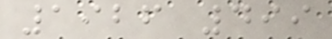1926 499
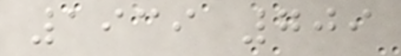1939 709
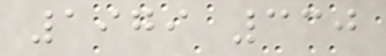1979 330
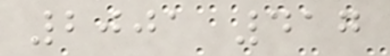2001 417
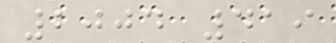2004 419
